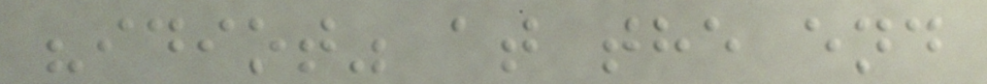"idiot" at the end
